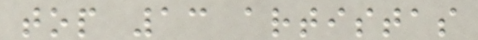top 13 artistas
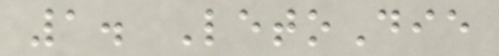1. LetoDie
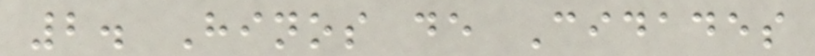2. Hinos de Cidades
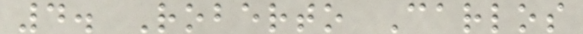4. Roberto Carlos
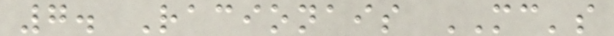7. Racionais MC's
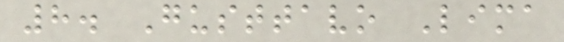8. Gusttavo Lima
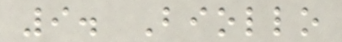9. Biollo
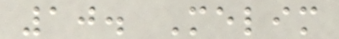10. Melim
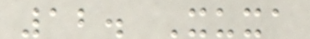12. Xuxa
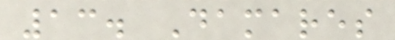13. Damares
